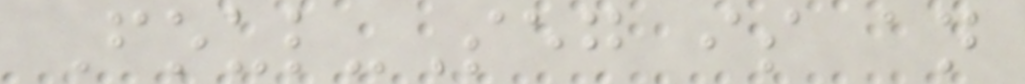Foul-Seg is an
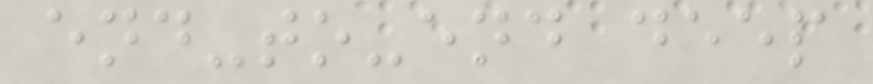end-to-end deep
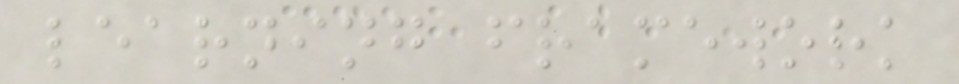learning framework
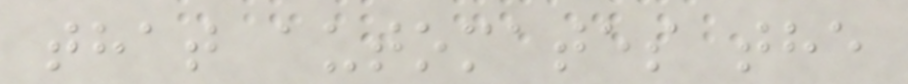that automates the
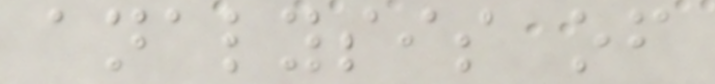analysis of
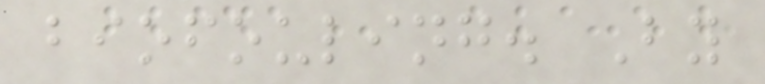biofouling. By
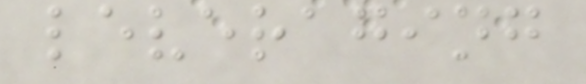leveraging
